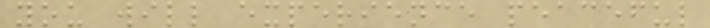you will experience peaceful
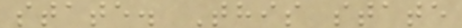state. This state
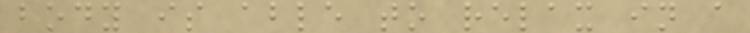body is able to relax in a
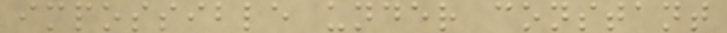impossible under constant
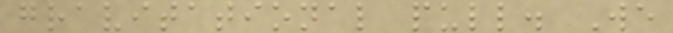gravitational pull. We
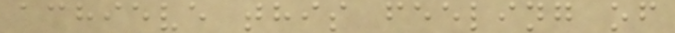achieve this feeling of
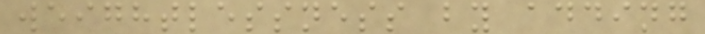weightlessness by adding
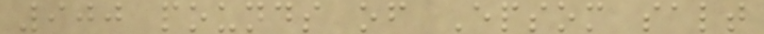900 pounds of Epsom salt
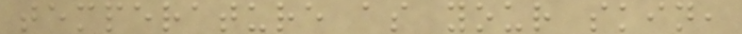temperature as your skin,
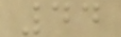44
